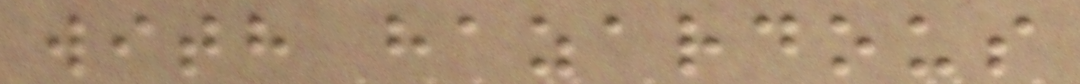with hazardous
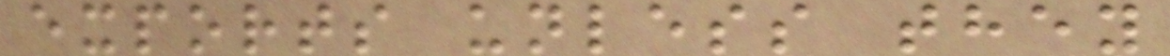exports unless they
